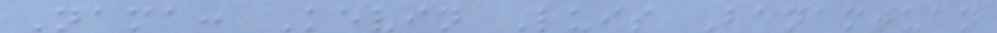Nama: Kevin Luis Banamtuan
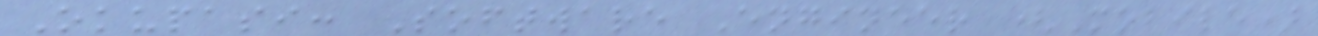Okupasi: Software Engineer (Mobile)
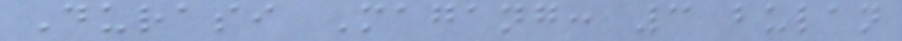Durasi Magang: 3 bulan
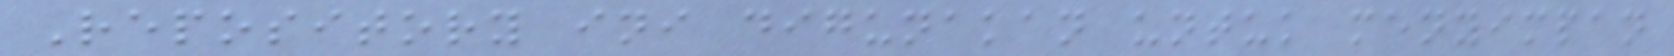Repository ini digunakan untuk menyimpan
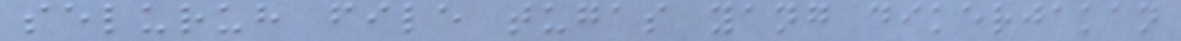seluruh file tugas yang dikerjakan
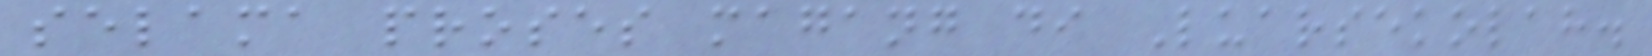selama proses magang di Luarsekolah.
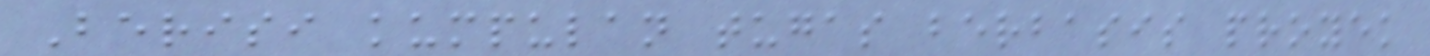Berisi kumpulan tugas berbasis proyek
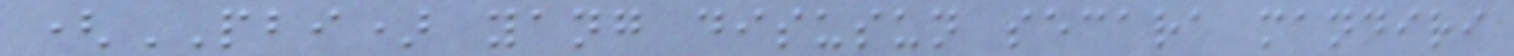(PBI) yang disusun secara mandiri
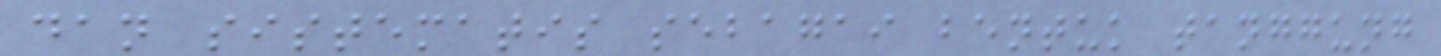dan sistematis sebagai bentuk tanggung
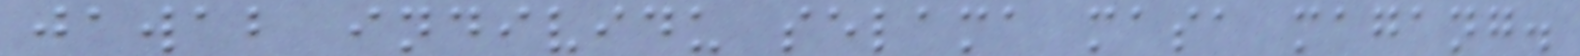jawab individu selama masa magang.
